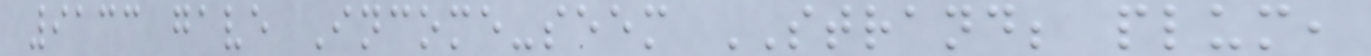9133 gave Income-seem STRAND; plum,
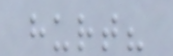hurt?
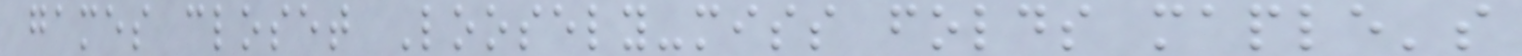games closet Loosely-miss folds maple's
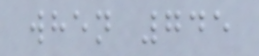when 745
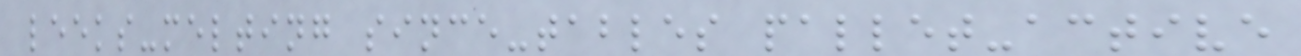leeks-melting since-tables pallet-active
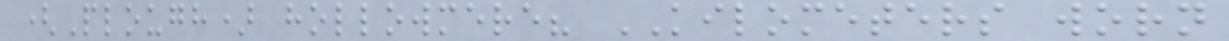(Plough) hollowmere? KILOMETERS worn
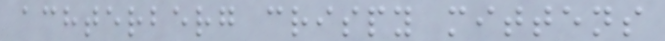achterberg crispy mittens
